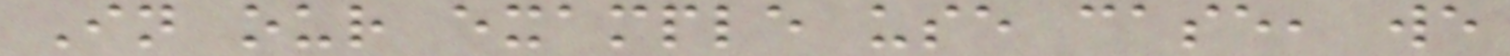In our example use case, we
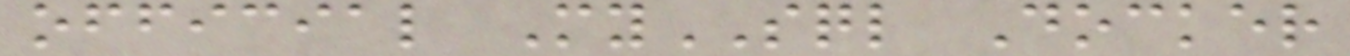official MySQL Docker
